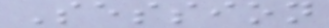Session
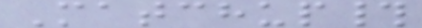Matchup#
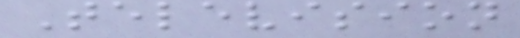Television
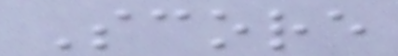Score
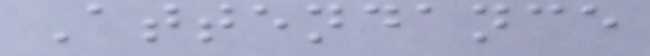Attendance
